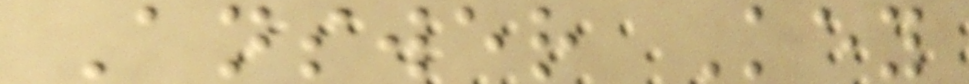Answer Key
